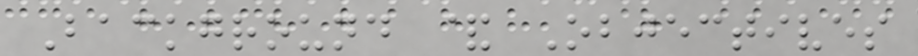Background & Objectives
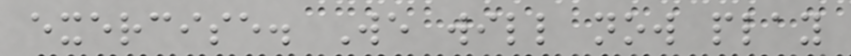exercise. We will now play
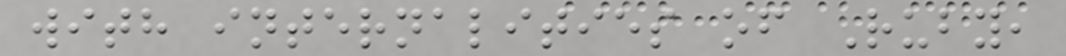with internalities of Ruby,
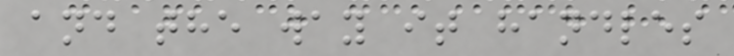and the way it handles
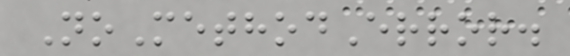NoMethodError.
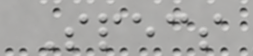Specs
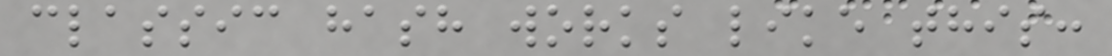classic hash works like this:
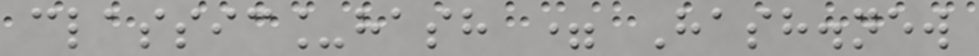classic_hash = Hash.new
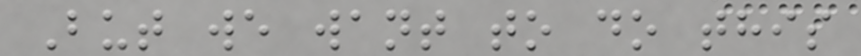But we want to do this
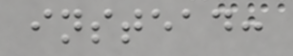instead:
